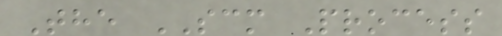The SCM Process
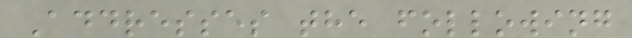Addresses the following
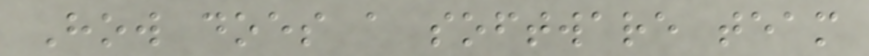How does a software team
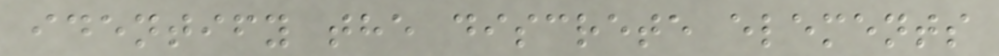identify the discrete elements
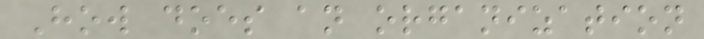How does an organization
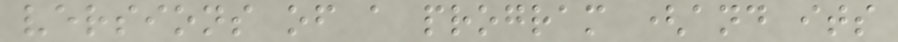versions of a program (and its
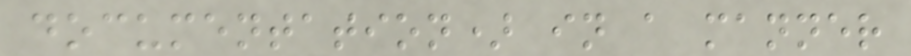documentation) in a manner
